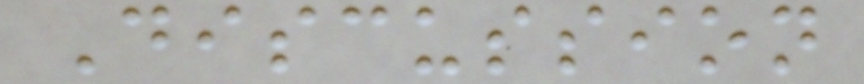Discussion
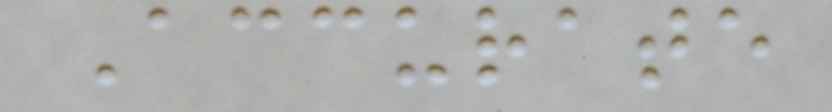Accurate
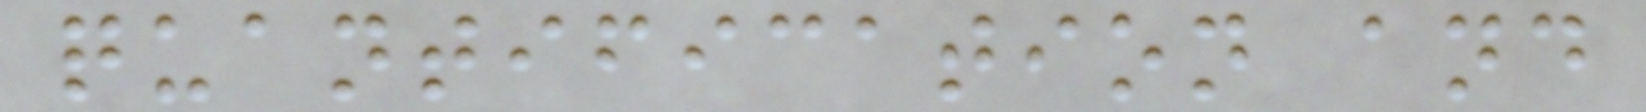quantification and
